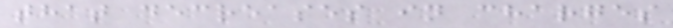that decreases in charges
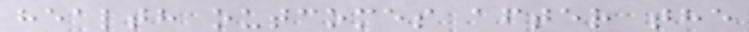health outcomes after the
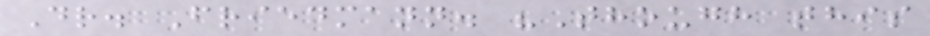Dr. Friedmann. "Though this
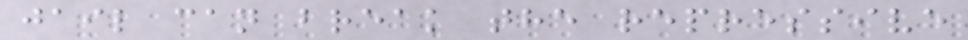jail can break the repressive
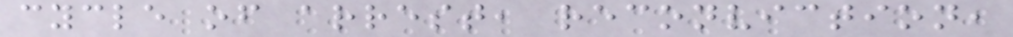cycle of arrest, reconviction,
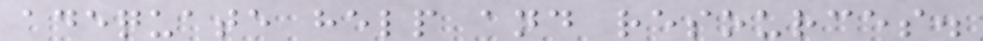adequate help and resources.
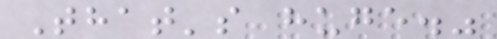That's huge."
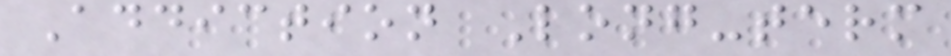Addiction Long-term
